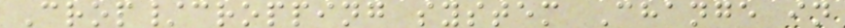Crop/cropping system Change in
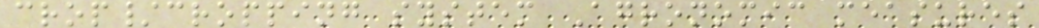crop/cropping system Agronomic measures
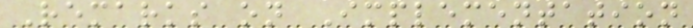Remarks on Implementation
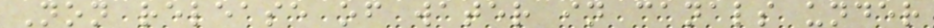Non release of water in canals under
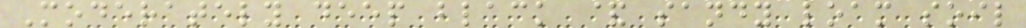Moderately deep black & sandy loam soil
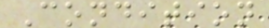Condition
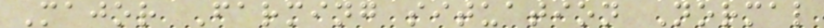Major Farming situation Normal
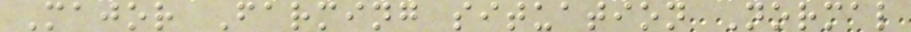Major Farming situation Normal
